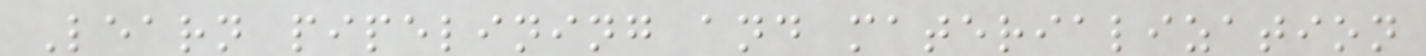Learn pipelining and materialization
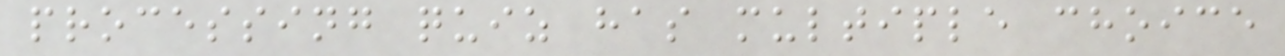processing quiz has multiple choice
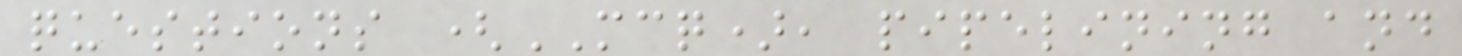questions (MCQ), pipelining and
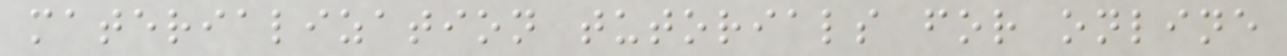materialization tutorials for online
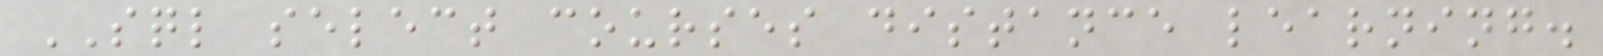SQL select courses distance learning.
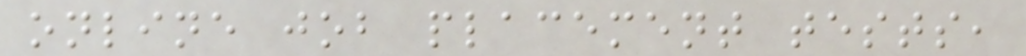online job placement tests,
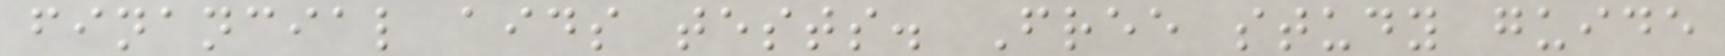financial aids tests. Free study guide
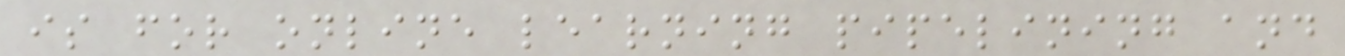is for online learning pipelining and
